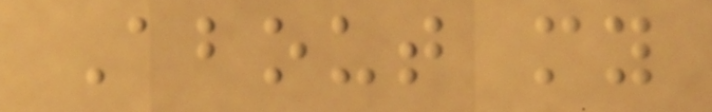About my
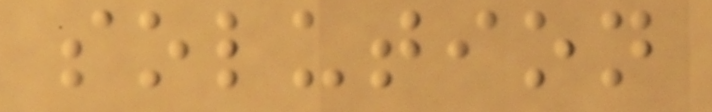solution
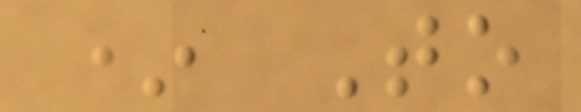* To
